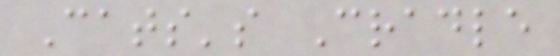Cats's Cradle
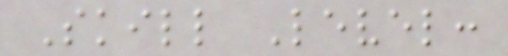Skill Level:
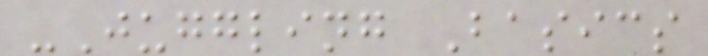-Juggling Basics
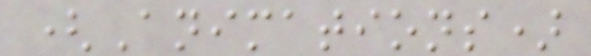(Animations)
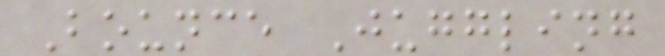Bounce Juggling
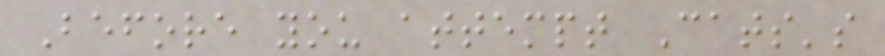Before you attempt Cats's
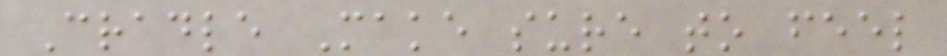Cradle Make sure to feel
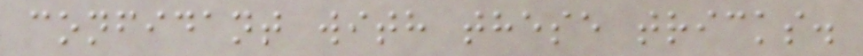confidant with these tricks.
